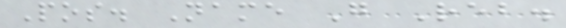Pos. Name G Reb.
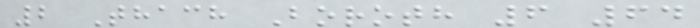2 Thach Boroth 6 64
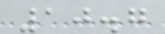10.7
